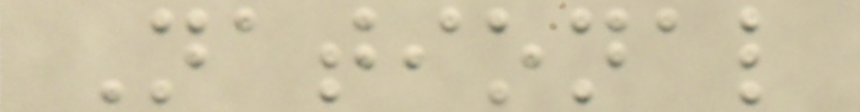National
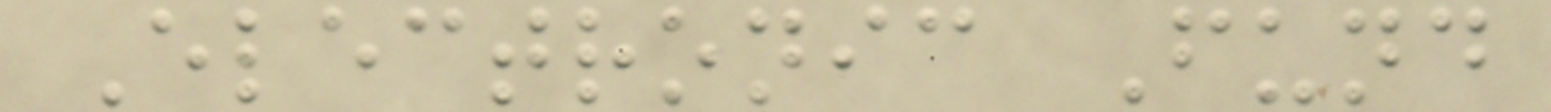Electronic Fund
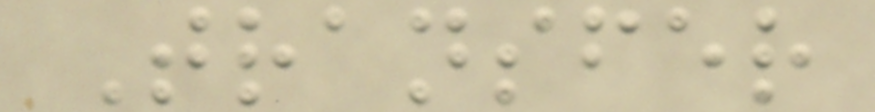Transfer
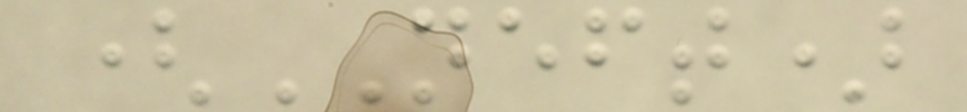(NEFT)
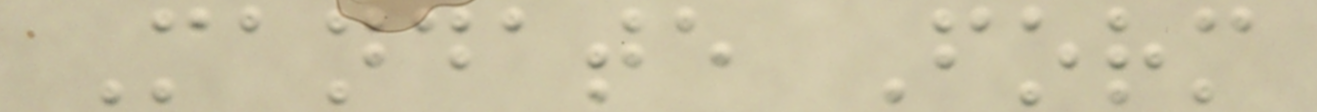Mandate Form
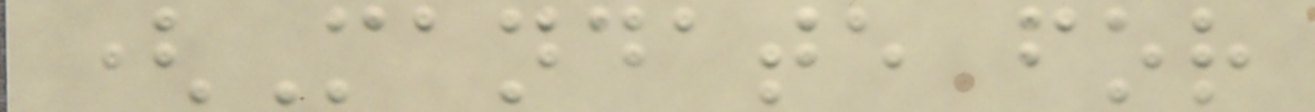(Mandate for
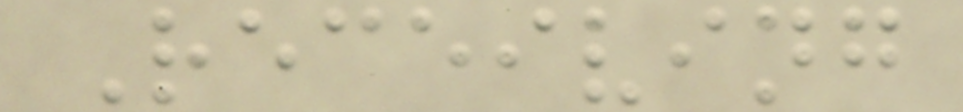Receiving
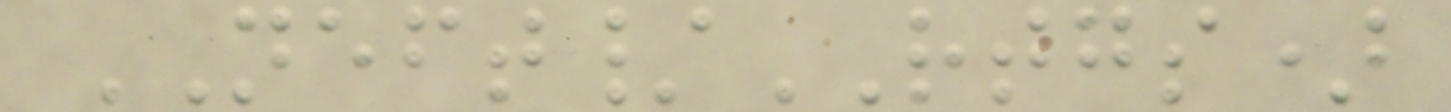NEFT/RTGS)
